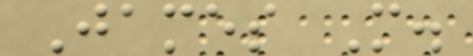James M.
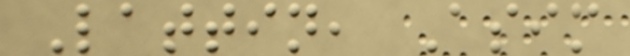Lattin, Asim
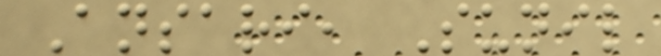Ansari, Sunil
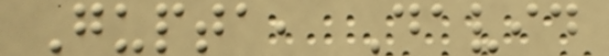Gupta, David
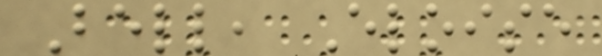Bell, Eloise
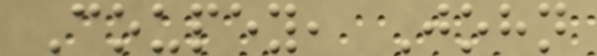Coupey, John
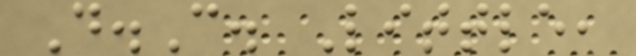D.C. Little,
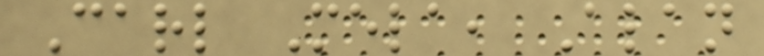Carl Mela, Alan
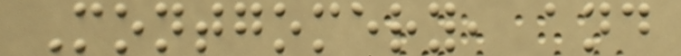Montgomery, and
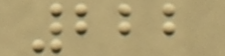222
